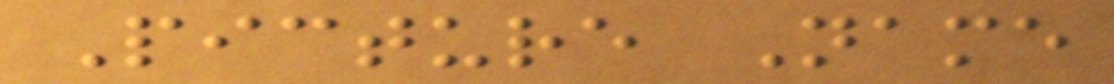Picture Name
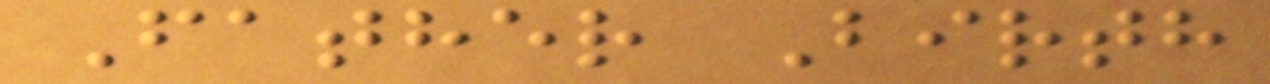Father Birth
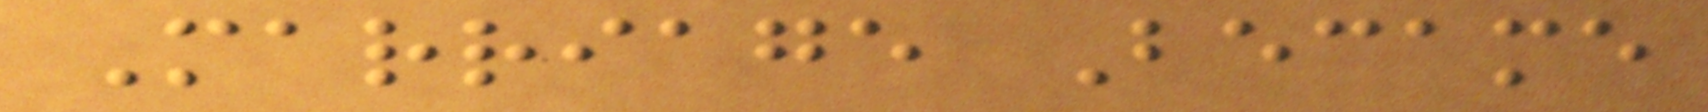Marriage Became
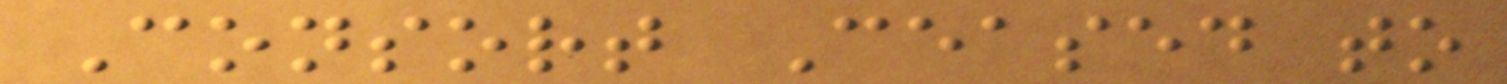Consort Ceased to
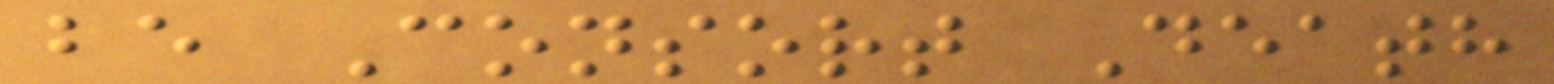be Consort Death
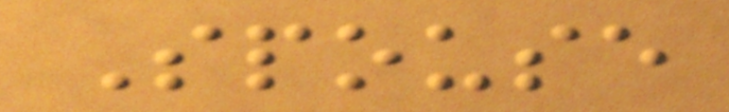Spouse
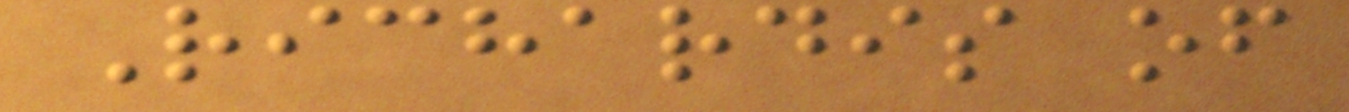Richardis of
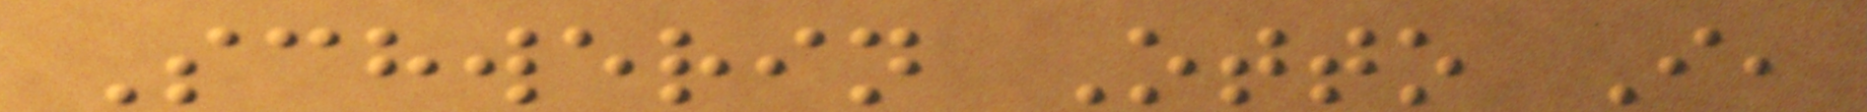Schwerin Otto I,
